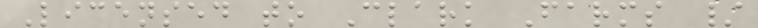Licensed to Clark Farms /
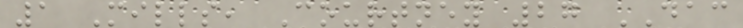1 Mills, Courtney 27 DAC
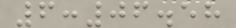6:06.58
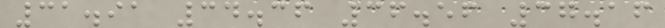31.91 34.36 36.56 37.16
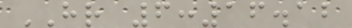HR 6:16.12
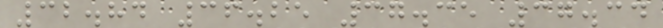32.84 36.25 37.35 37.34
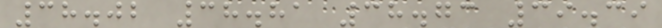38.02 38.81 38.73 39.39
